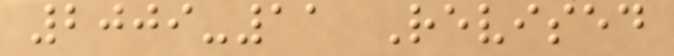2009-11 Revised
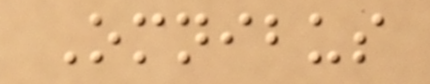Omnibus
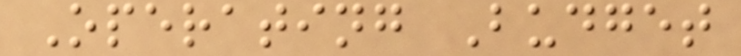Operating Budget
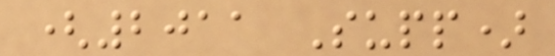(2011 Supp)
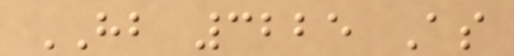HB 3225 As
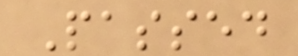Passed
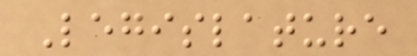Legislature
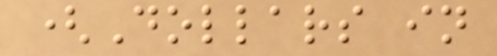(Dollars in
